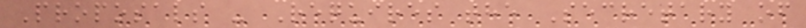Proposals - Requires the Secretary of
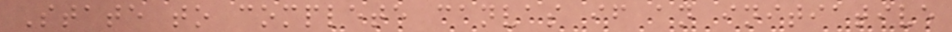State to complete canvas if an initiative
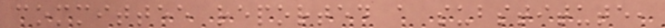committee reported a substitute,
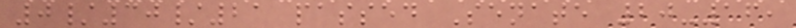0/30/21 passed Senate 20-16,
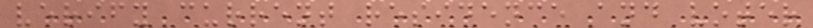verify current residence and voter
